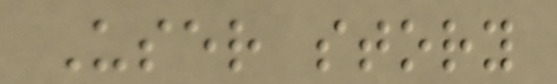User story
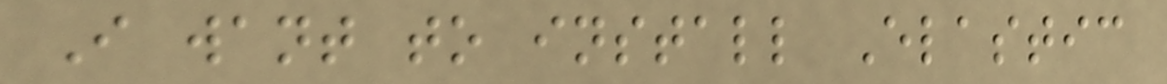I want to install Elastic
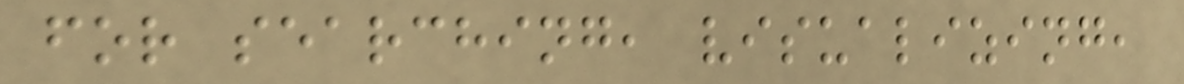for searching, visualizing,
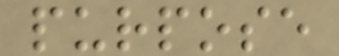purpose
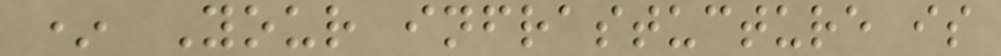* Your infrastucture is
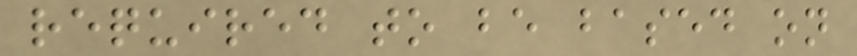required to be based on
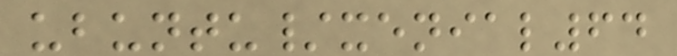ubuntu/xenial64
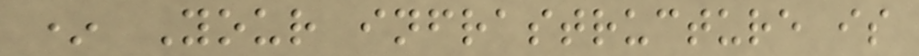* Your infrastructure is
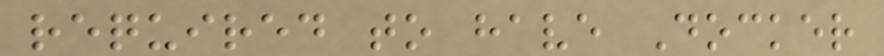required to have Docker
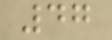47
